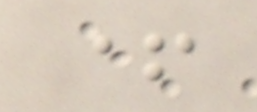+
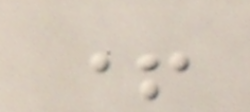+
